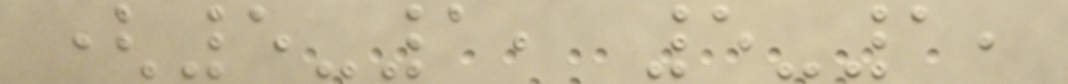(5-1, 5-1,
